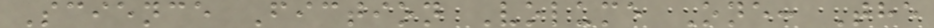Science Fiction Volume One: The
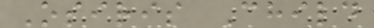Osiris Child
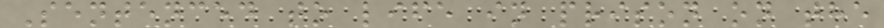Sentenced to life in prison on the
